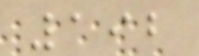192
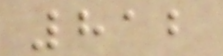812
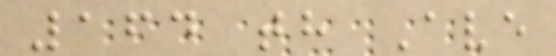164 th Ave
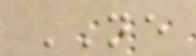NE
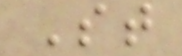St
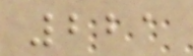221
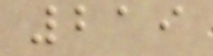219
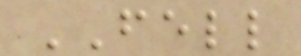FELL
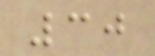30
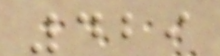429
